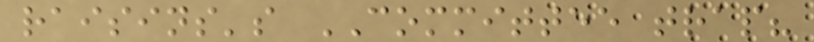raisins's COMMITTEE trap?
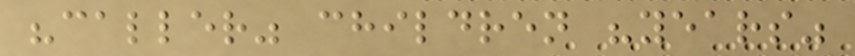"caller" children "years"
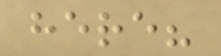here?
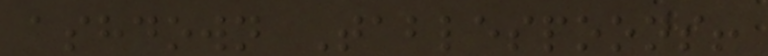ashdown Tablespoons!
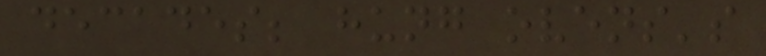decades; hung ovens's
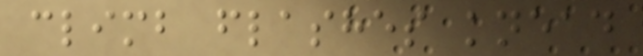climb flashes knead
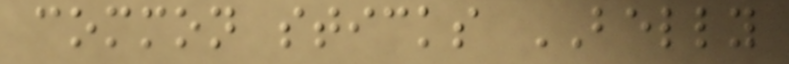common sticks BELLY
